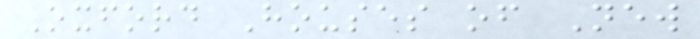Oxford Houses of New
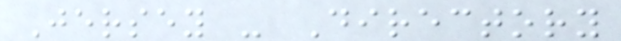Jersey - Directory
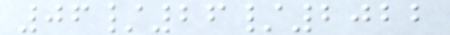06/26/2022
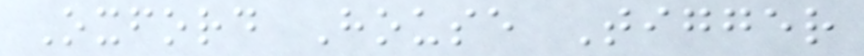Oxford House Tigger
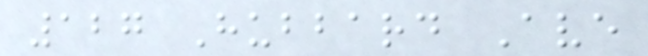127 Hubbard Ave
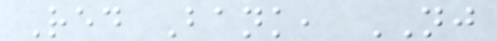Red Bank, NJ
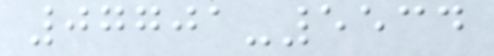07701-5534
